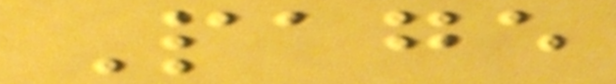Page
